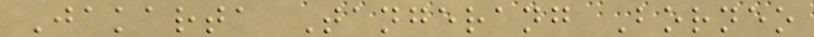Jakarta Tangerang Borneo
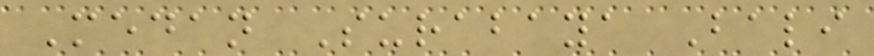Medan Surabaya Bali
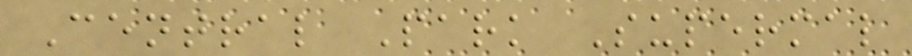Central Park Supermal
